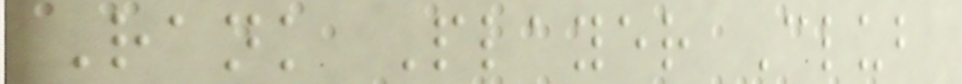Rank Player Club
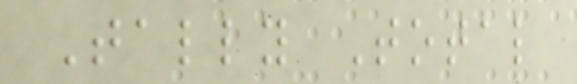Tally Total
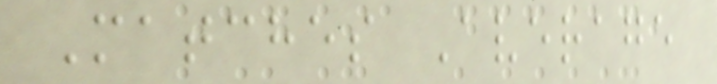Matches Average
